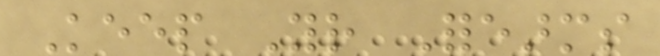Keep Your Forearms
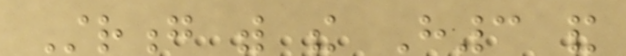Strong with the H3 and
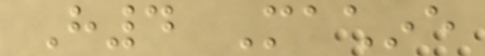H4 Machine
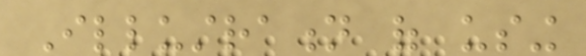Illustration of using
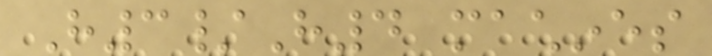H3/H4 machines
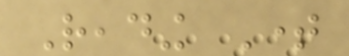Reading Time
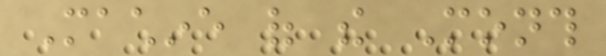Machine of the Month
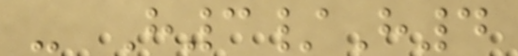- H3/H4
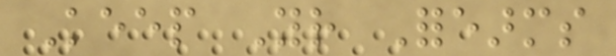Keep Your Forearms
